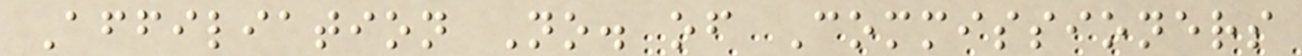Affiliation No. of Commissioners
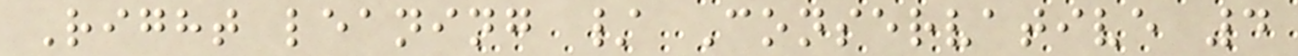Right leaning / Conservative 4
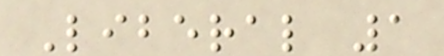Liberal 1
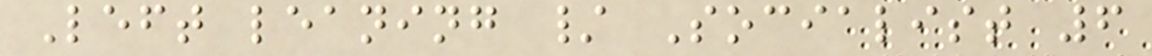Left leaning / Socialist 6
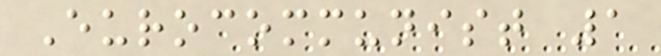Eurocommunist 1
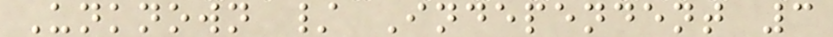Unknown / Independent 3
